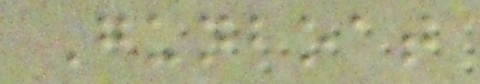Gunboat
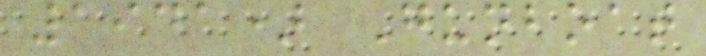1941) Gunboat
